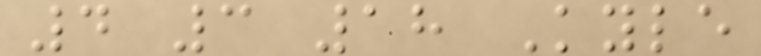4 3 18 Kyle
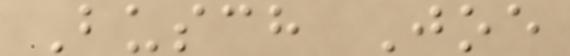Busch Joe
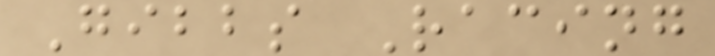Gibbs Racing
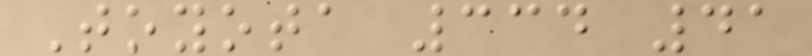Toyota 334 41
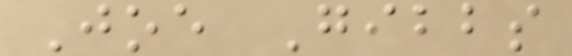Joe Gibbs
